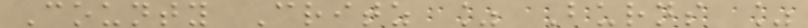County Critz % Burns %
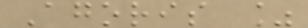Agoris %
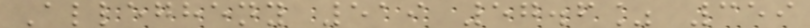Allegheny 519 57.6% 359
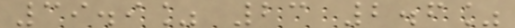39.9% 23 2.6%
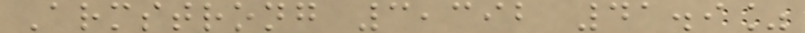Armstrong 3,392 41.9%
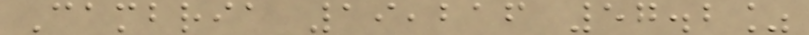Cambria 19,216 57.2%
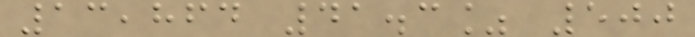13,864 41.3% 500
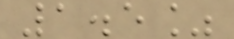1.5%
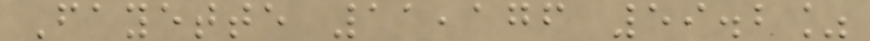Fayette 11,176 59.2%
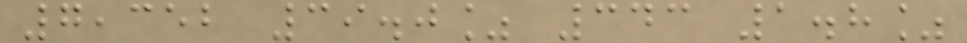7,352 39.0% 343 1.8%
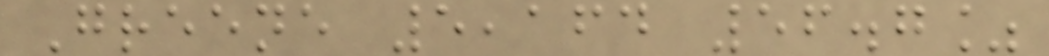Greene 5,164 56.7%
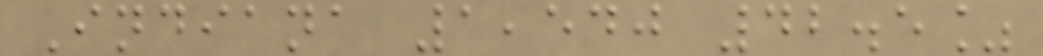Indiana 1,540 42.5%
